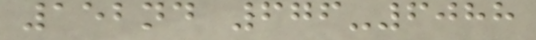152nd 676-6088
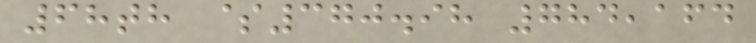68th $370.98 784,164
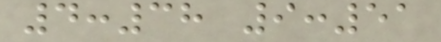4:38 9:51
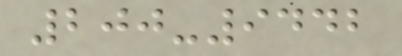200-9442
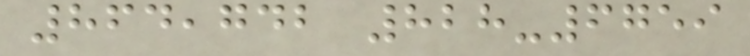864,742 828-6759
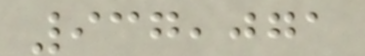937,071
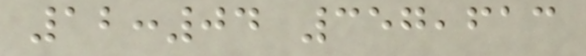12:04 357,613
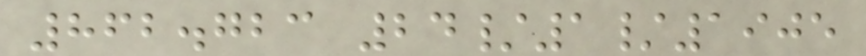862.723 24/1/1905
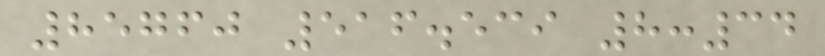85760 516.539 8:34
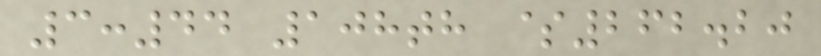3:44 108th $262.20
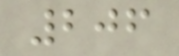206
